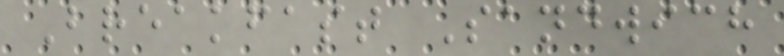Breakfast Sandwich
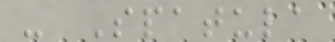- Spatula
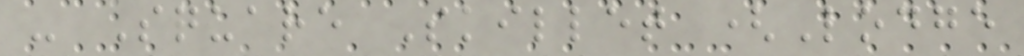- Square Skillet (Lodge
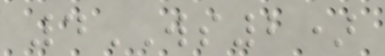4WS2)
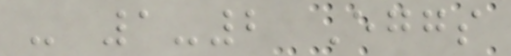- 1-2 Eggs
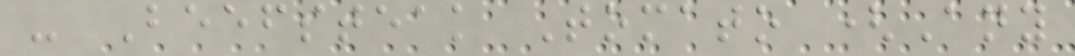- Beefsteak Tomato (Any
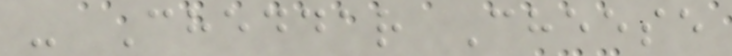- Cheddar Cheese
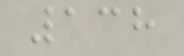138
